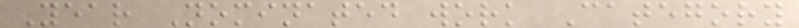Year Nominated work Category
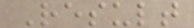Result
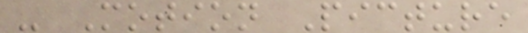- Motion Picture
